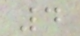4
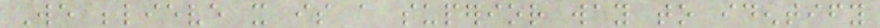We believe it is a superior way to identify
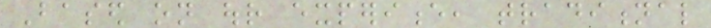Based on our experience, traditional
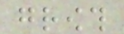growth
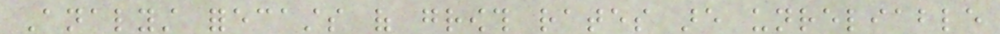Analyst forecasts of growth rates are unreliable
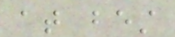at best
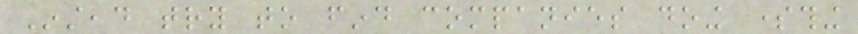Instead try to find companies doing something
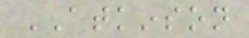ATKINSON
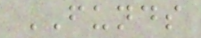FUNDS
